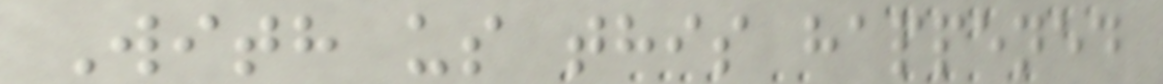With us this happened
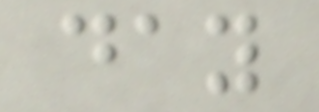day
